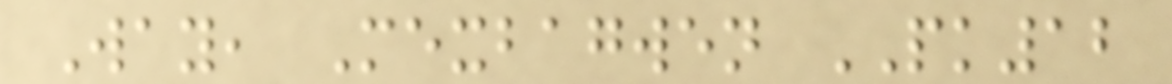Way, Mexbagwen PK12
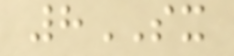8SX
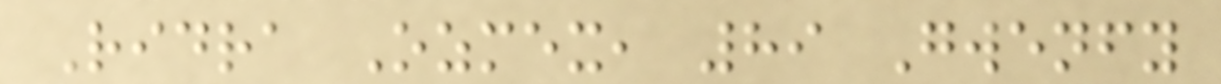Ridra Ozmex, 89 Gwenfy
